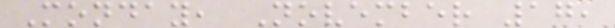Monday, November 17,
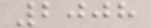2008
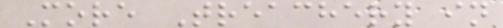More Treachery in
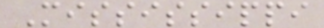Mississippi
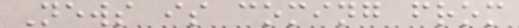News is coming from
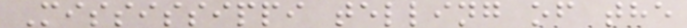Mississippi telling of the
